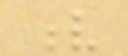v
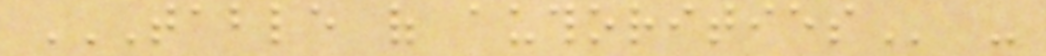TABLE OF AUTHORITIES -
